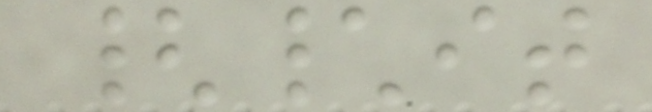{\it
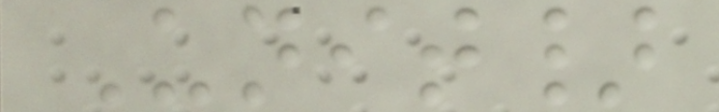Unit}
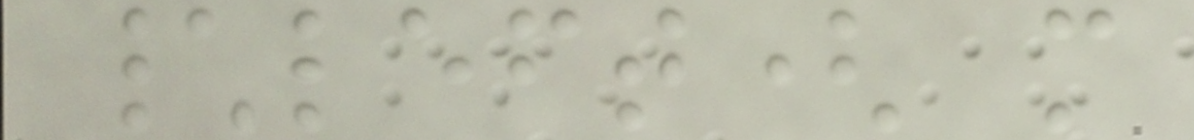\left( m
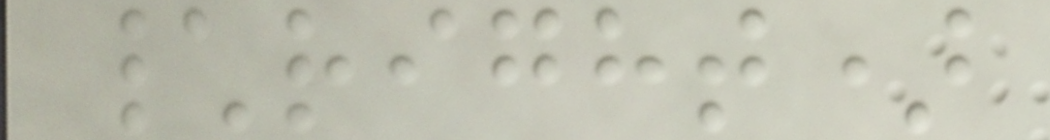\right)
